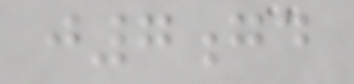j7gd
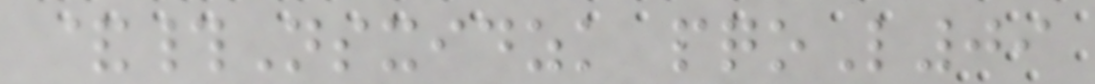&#Nsxidzk pqoL09
